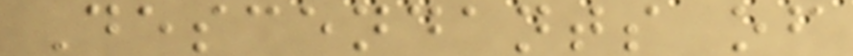Descendants of
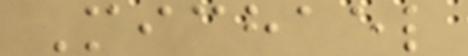Michael
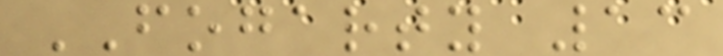FOGARTY 13
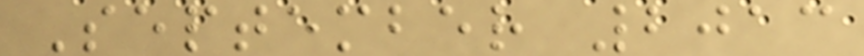September 2013
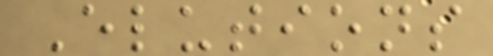Elutions
